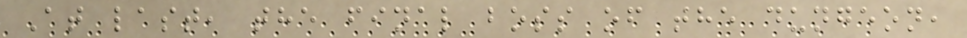At last, the final boss of the dungeon,
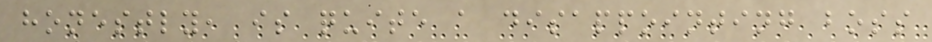honestly, is quite a disappointing boss
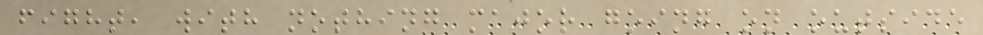fight, with nothing major going on outside
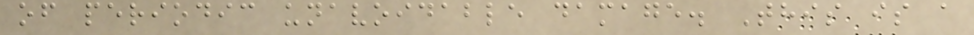of periodic unavoidable damage. This is a
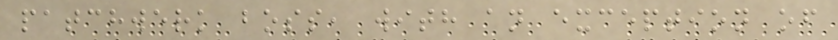patchwerk boss, with an exception of
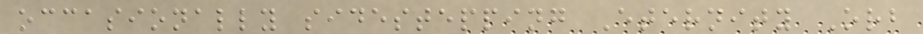occasionally sidestepping Eternity Orb
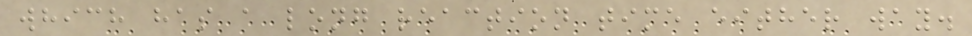which has a long reaction time either way.
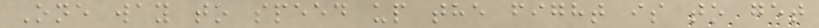One way to speed up the fight is to get
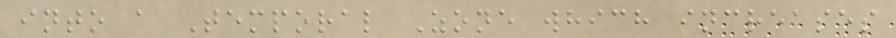into a Temporal Zone which increases
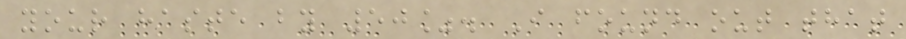your haste by 50%. I found out that
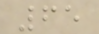65
